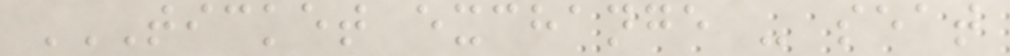TICKET EXCHANGE - SEAT
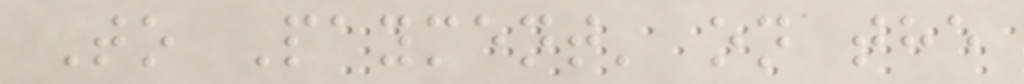To Payment' on the
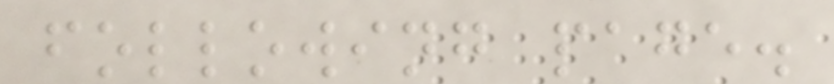following page.
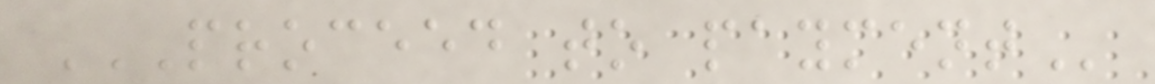PROCEED TO PAYMENT
